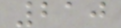210
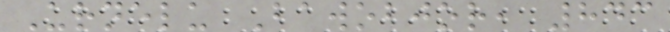Urnelu Bawobjor, 843
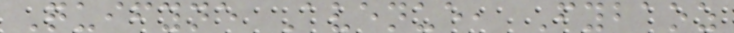Quifyne Avenue, Fybaoz
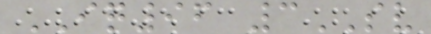IQ96 3SV
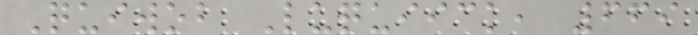Quiwob Luquiick, 669
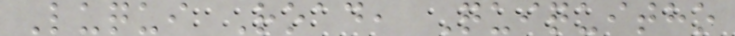Luqui Road, Quiquitho
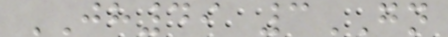JH49 3GN
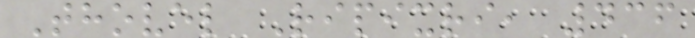Thovel Ripixri, 436
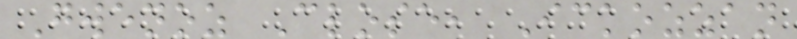Gwenoz Close, Ickozzan
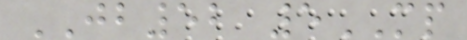JB52 5MP
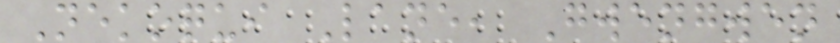Nekoqui Lane, Gwengwen
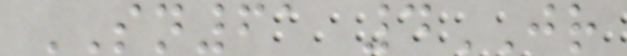SN61 4JR
